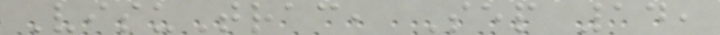VisuTrac, Sep 14,
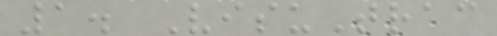1. VisuTrac
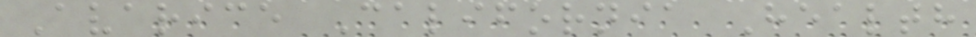Avarice California Health
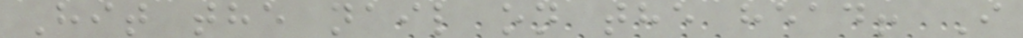Hit the nail on the head! I
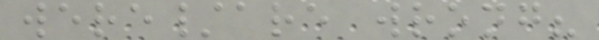were/are wrong?
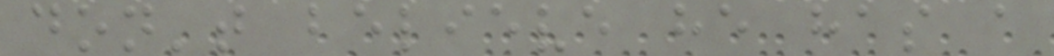don't believe he has a
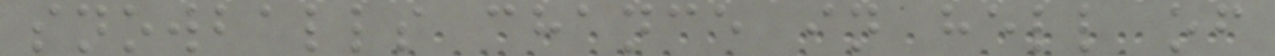snowballs chance in hell of
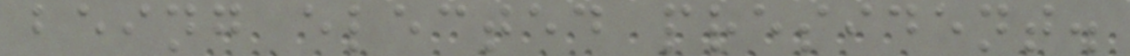being elected president.
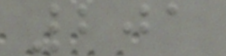201
